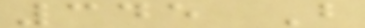345 B
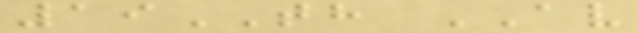19TH AV
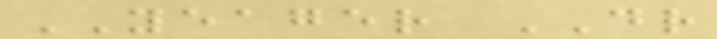YEAGER DR
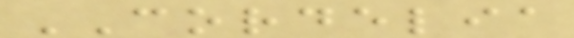CORDELIA
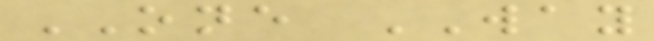ONE WAY
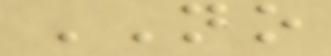NO
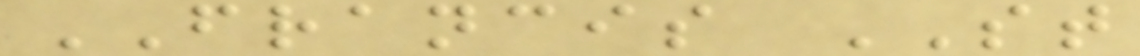FRANCIS ST
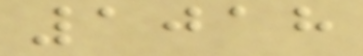1018
